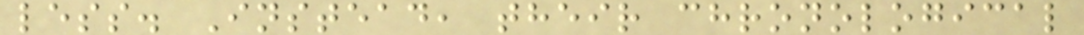less. Instead, their chronological
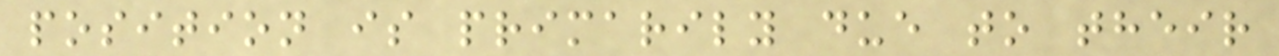position is primarily due to their
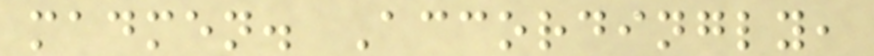madmen. Accordingly,
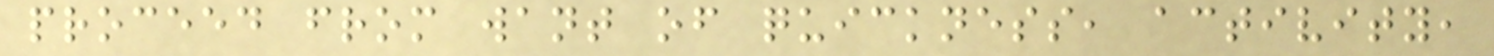proceed from want of quickness, activity,
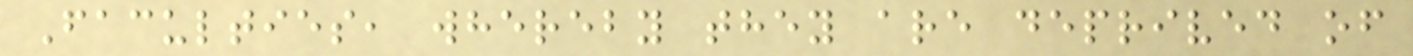Faculties, whereby they are deprived of
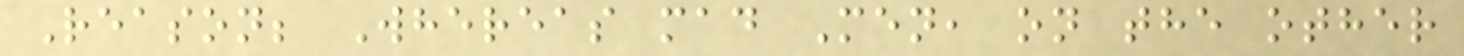Reason; Whereas mad Men, on the other
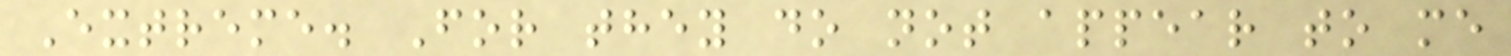Extreme. For they do not appear to me
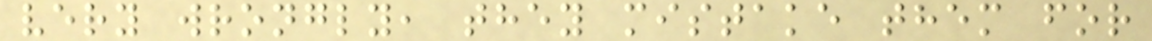very wrongly, they mistake them for
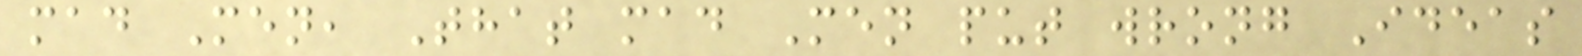mad Men, That mad Men put wrong Ideas
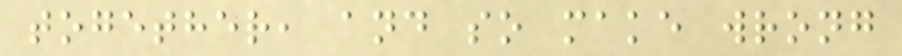together, and so make wrong
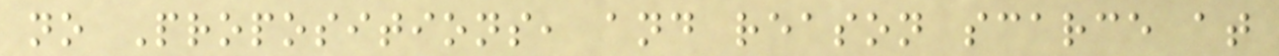no Propositions, and reason scarce at
